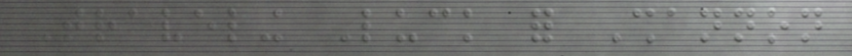Traveling Luck for Shannon
